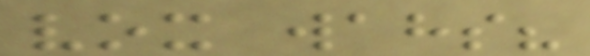vox wahs?
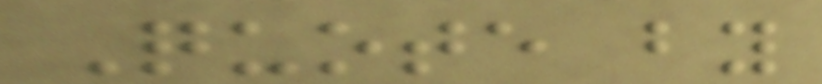Quote by
